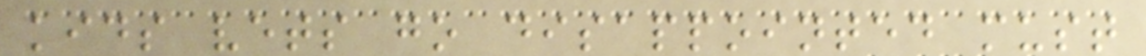kids vets go disappointed must
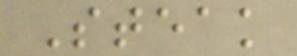Steak
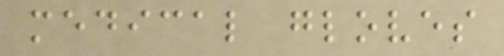medical gloves
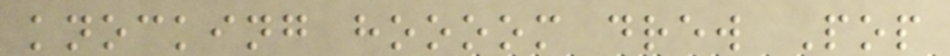knocking hoooom drew Pop
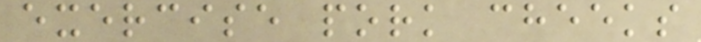exercise pork cheeks
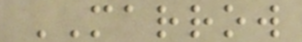MARROW
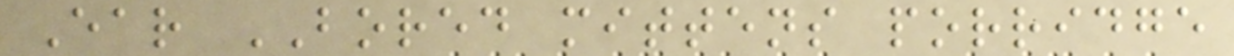Ear BORED mittens porridge
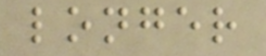longer
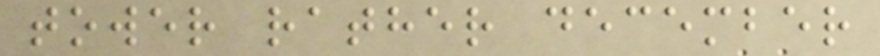tower rather december
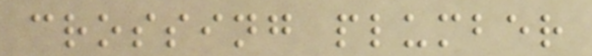crossing plumber
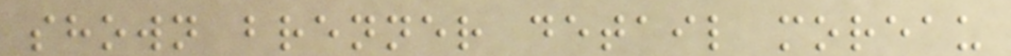shown brenner detail moreau
